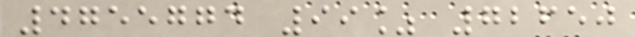4755774 99% 72650
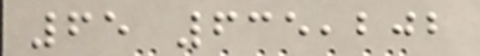65 635,202
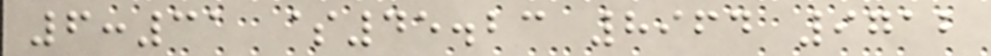6:31 $45.23 8964 9712
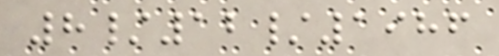8/12/1986
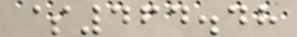$464.48
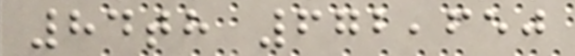84th 672,650
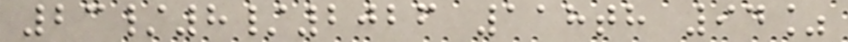23/8/2026 118th 94%
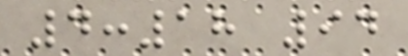4:18 94
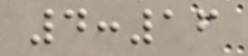4:16
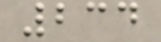234
